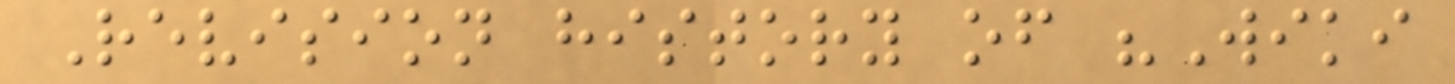Revision history of "Wiki
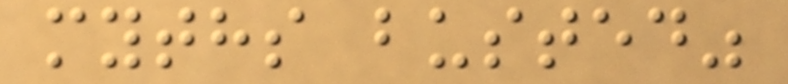myths busted"
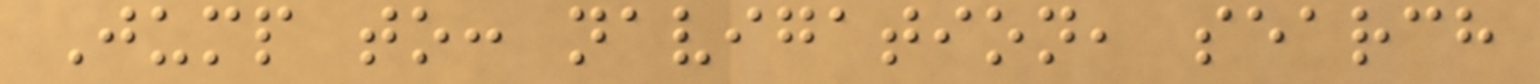Jump to: navigation, search
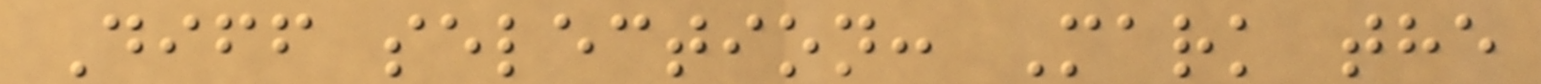Diff selection: Mark the
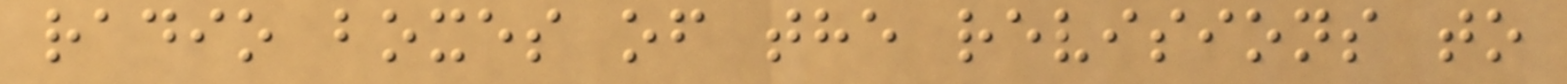radio boxes of the revisions to
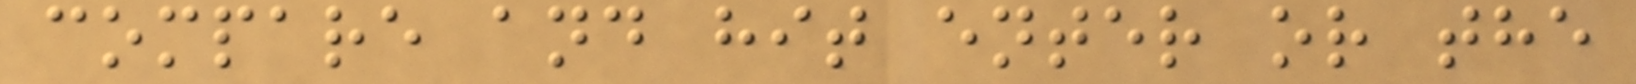compare and hit enter or the
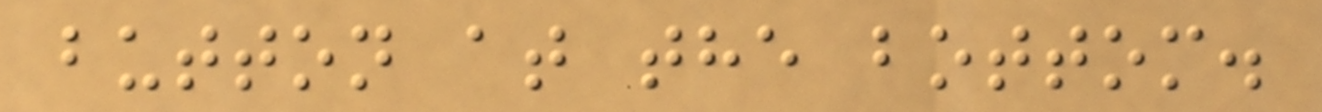button at the bottom.
